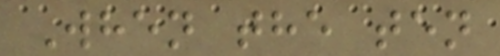When the ten
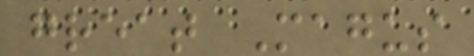great Magus
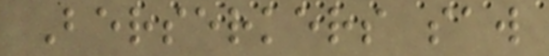Berserkers saw
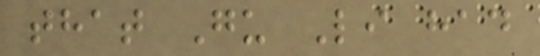that Gu Li had
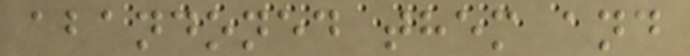abandoned them and
